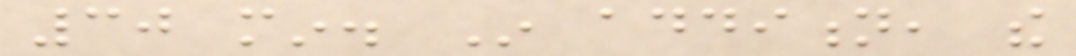30 min. In addition, the
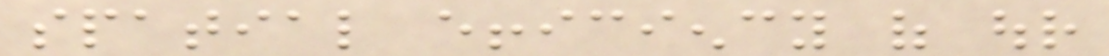spatial efficiency of our
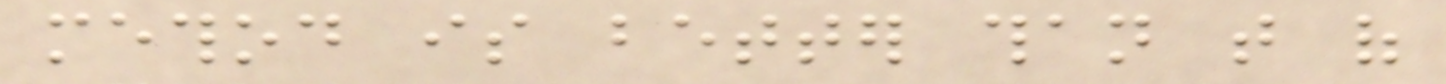method is better than that of
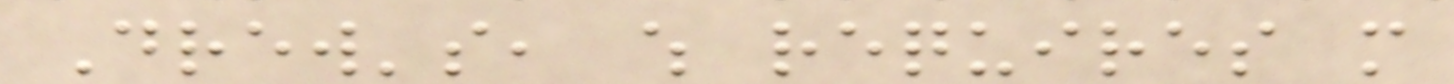Drew's, which requires more
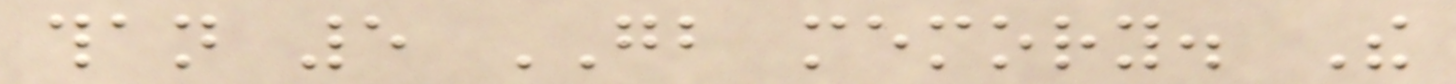than 5 GB memory. The
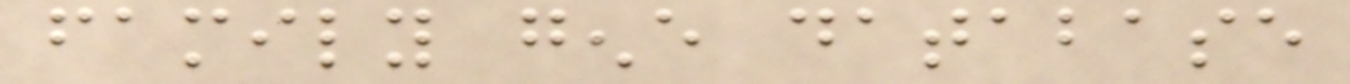family gene database
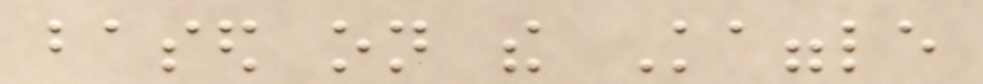based on the Kaggle
